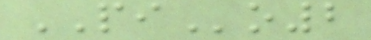PIo2
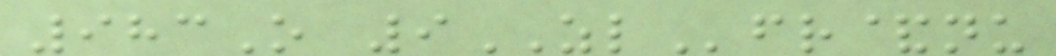983O 9ZLfr&nu
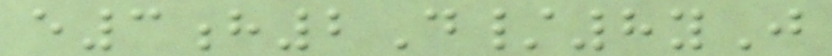e3h2D/8yJ
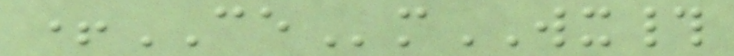+CEmWX#
